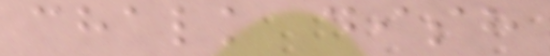chalk dish
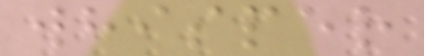whisper
